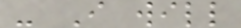- I will
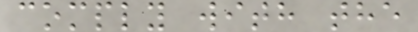comply with the
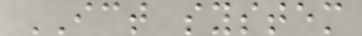ICT system
